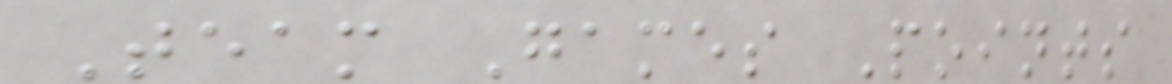Team Games Points
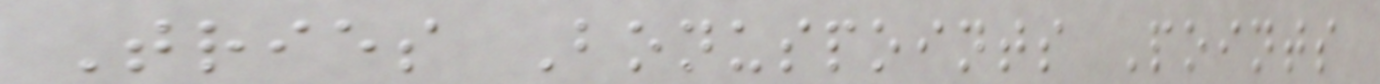Tries Bonuspoints Points
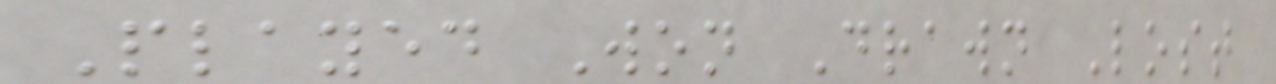Played Won Drawn Lost
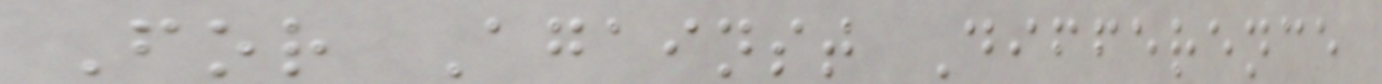For Against Difference
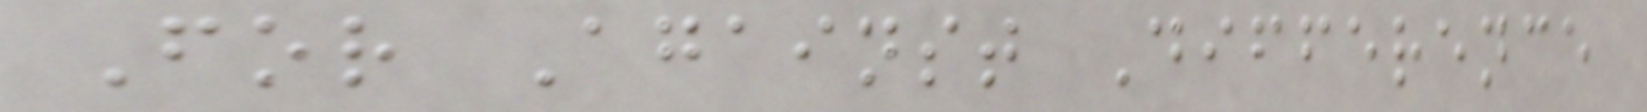For Against Difference
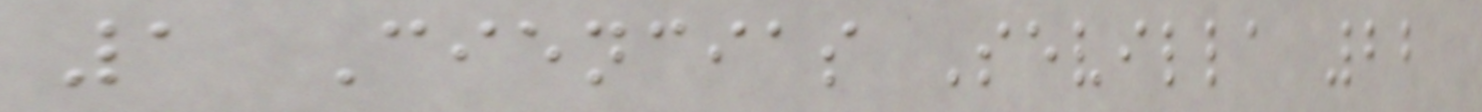1 Ciencias Sevilla 22
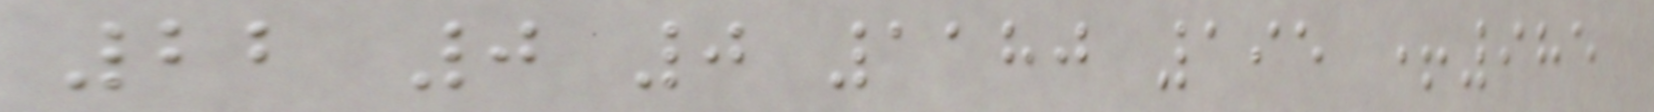22 0 0 1180 195 +985
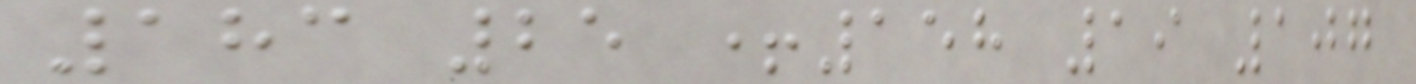183 25 +158 19 107
